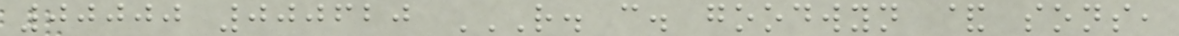00000 000620 R. C. GOODWYN & SONS,
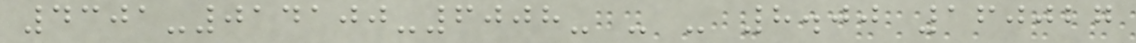4301-014100-6008- - - 8.00 160027
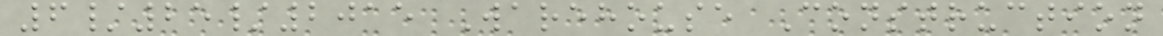6/25/2015 Warehouse Construction
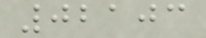02103
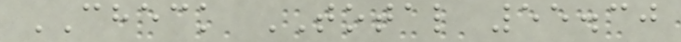CHECK TOTAL 55.30
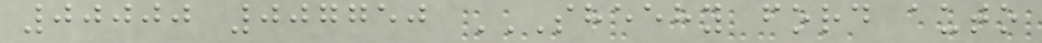00000 007750 SHEEHY FORD AUTO
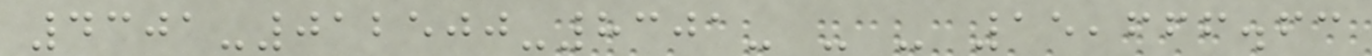4301-012500-8301- - - 15,666.63
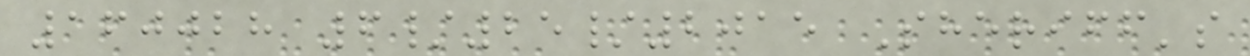160028 6/25/2015 Sheriff's
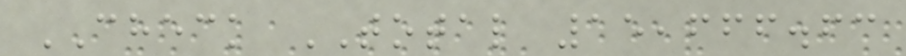CHECK TOTAL 15,666.63
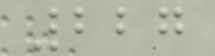227
